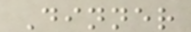Dinner
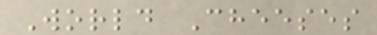World Cheeses
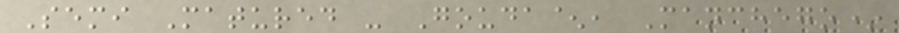Semi Matured - Gouda^, Manchego*
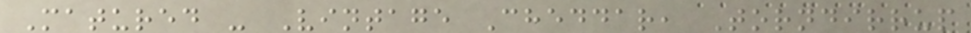Matured - Vintage Cheddar, Torndirrup
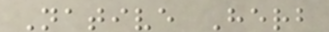Native Herb
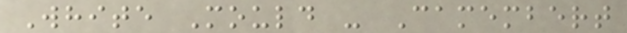White Mould - Camembert
